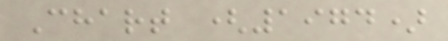Chart (1974)
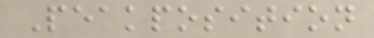Peakposition
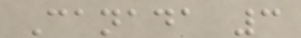Canada 3
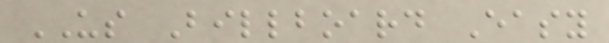US Billboard Easy
